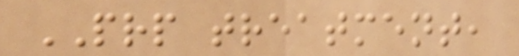PRP treatment,
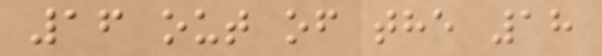16 out of the 18
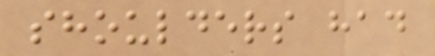shoulders had
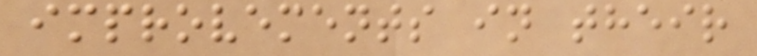improvements in their
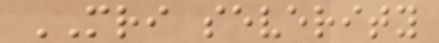MRI severity
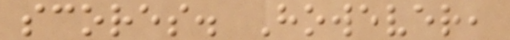scores. However,
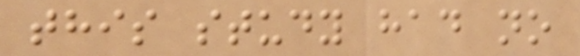this study had no
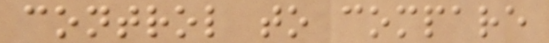control to compare
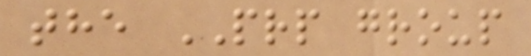the PRP group
